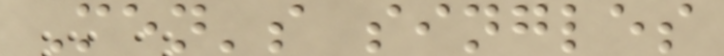Men's singles
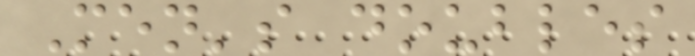Men's doubles
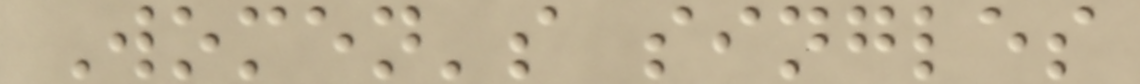Women's singles
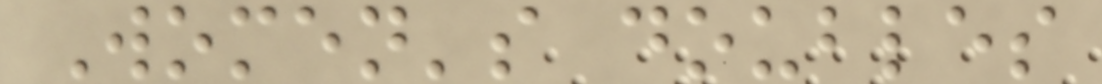Women's doubles
